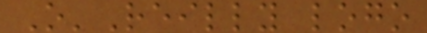O'Reilly logo
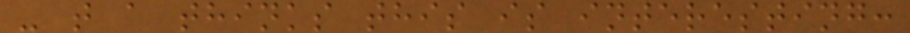- t a thinks this is interesting:
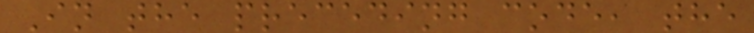In the preceding code, the
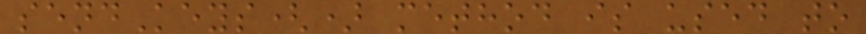sendKeys() method is used to
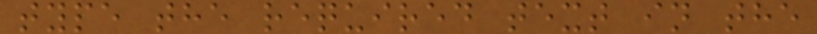type the required text in the
